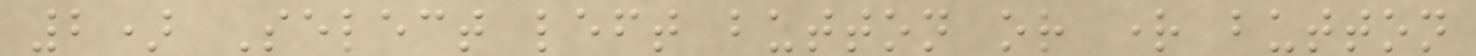2) Select left button or right button
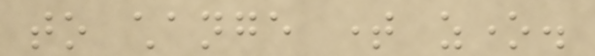to change time zone.
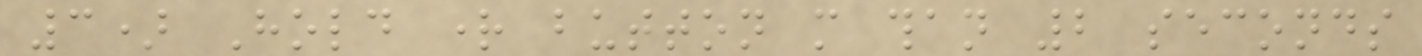3) Hold right button more than 2 seconds
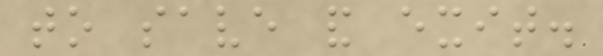to save and exit.
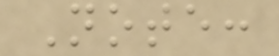Note:
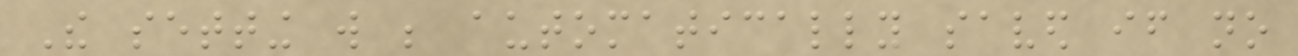The setting will be automatically saved if no
